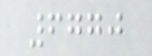6770
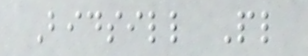Bidsill Pl
